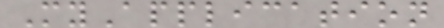MyApplication
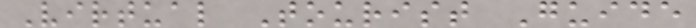Virtual Tourist Guide
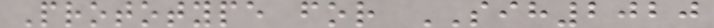Prototype for SIH2020
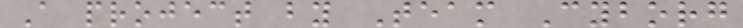A project by Team Cyborg
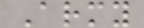Army
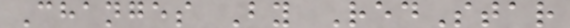Changes By RedStar
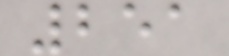251
